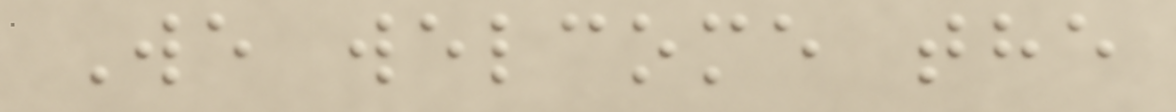We welcome the
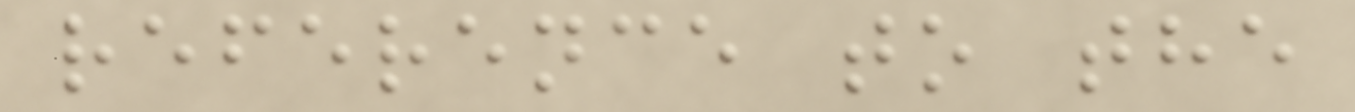reference to the
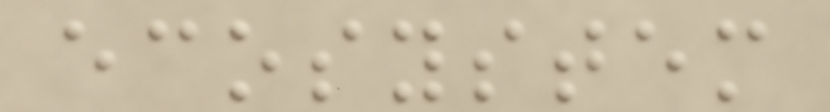ecosystem
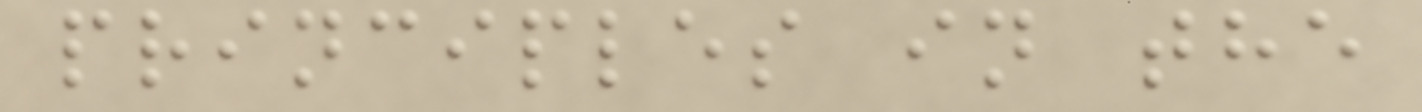principles in the
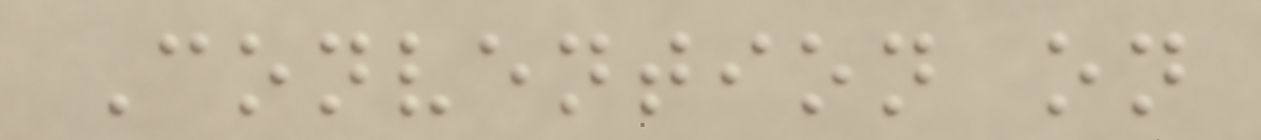Convention on
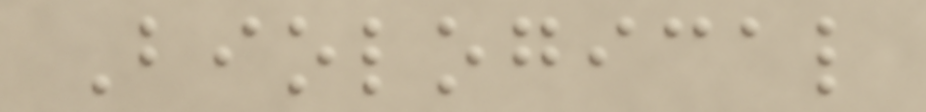Biological
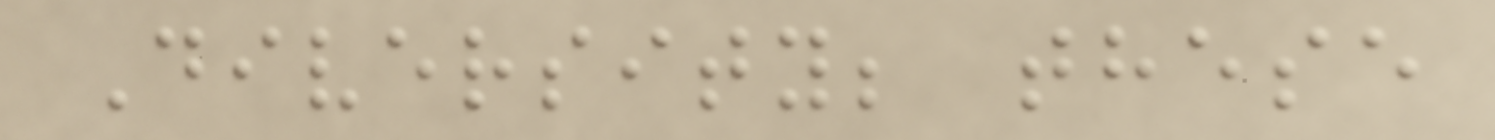Diversity; these
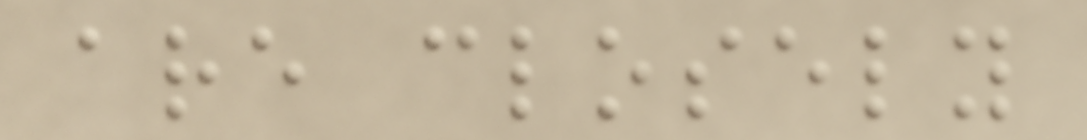are closely
